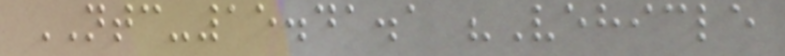NTC-15.41.1 "Vehicle
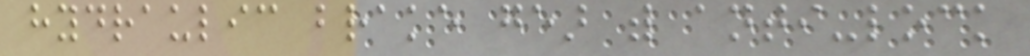hydraulic brake gear with anti-lock
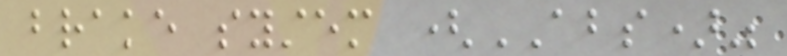brake system (ABS)"
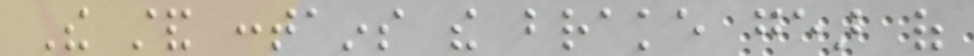The stand contains the brake gear of
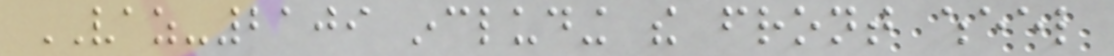VAZ-2109 including the front wheel
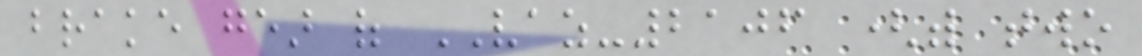brake gear of VAZ-2106 (with two
